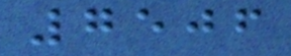7506
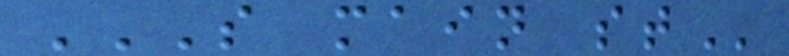S MAIN ST
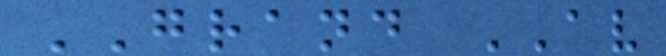GRAND AV
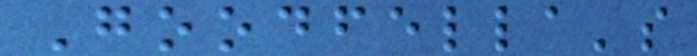Goodfella's
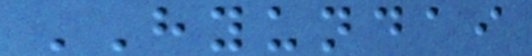HYUNDAI
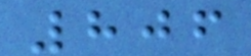806
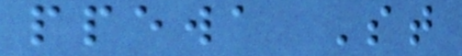ppewa St
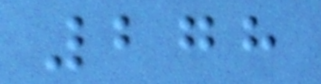278
